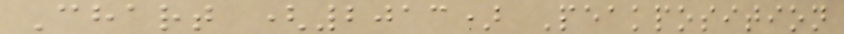Chart (2013) Peakposition
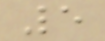5
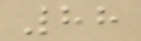88
